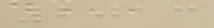2013
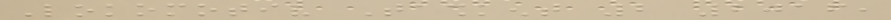Lokomotiv Tashkent 2 2016,
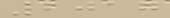2017
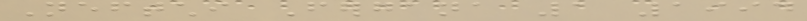Neftchi Fergana 1 1994
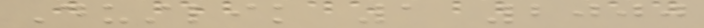Dustlik 1 2000
